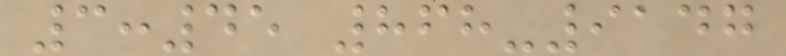3:45 868-9147
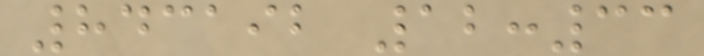843192 12:33
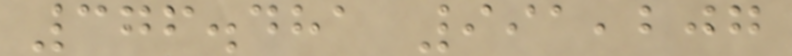376.481 991,207
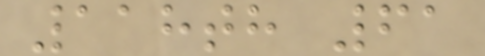118th 61
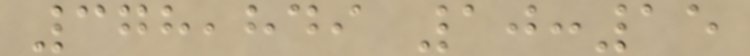378,849 10:15
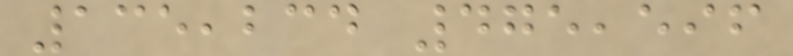135,234 475,596
